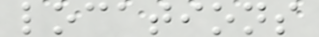locations
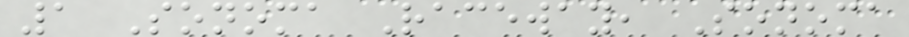1 Sonoma Raceway, Sonoma
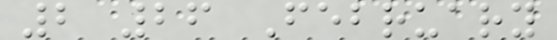2 26 February
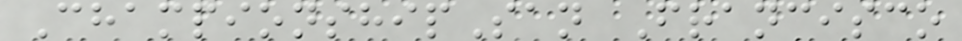ChampionshipSan Francisco
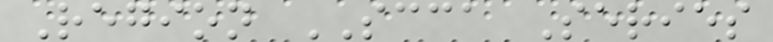Region SCCA Series
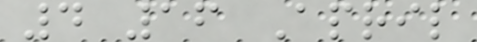4 16 April
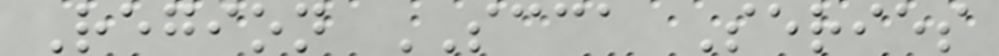Region SCCA Series
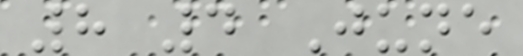8 4 June
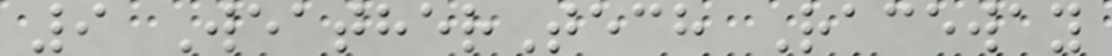9 WeatherTech Raceway
